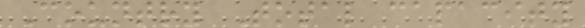Country Total capacity
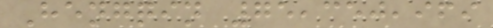Hengqin 75,350,969
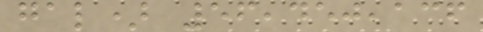gal) 56,450,136
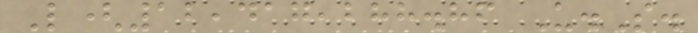L(12,417,288.86 U.S.
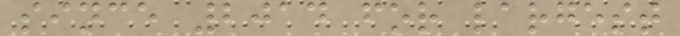since 2014 for largest
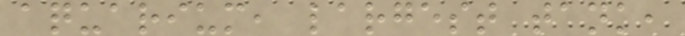aquarium, largest tank,
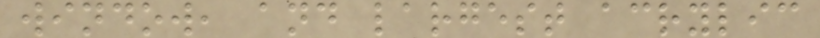window, and largest acrylic
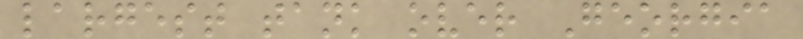largest tank over Georgia
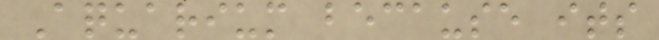Aquarium because its
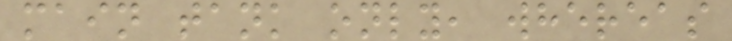main tank only, whereas
